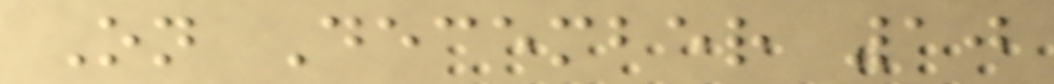On December 10
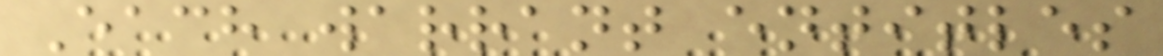Each warrant entitles
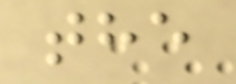the
